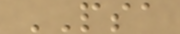PSA
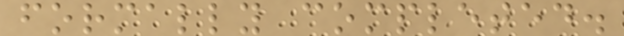formally completed.
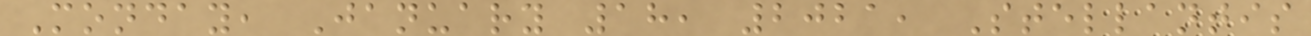Monday, January 18, 2021, Stellantis
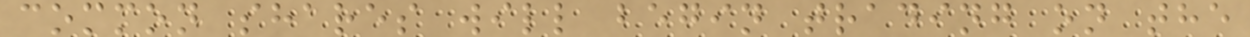common shares will begin trading on the
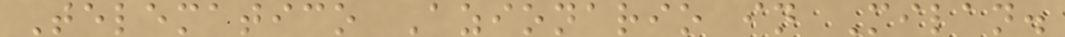Telematico Azionario in Milan.
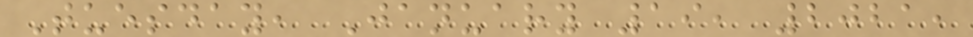Tuesday, January 19, 2021,
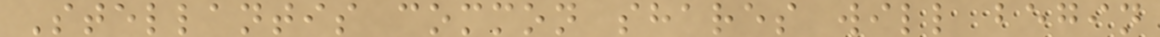Stellantis common shares will begin
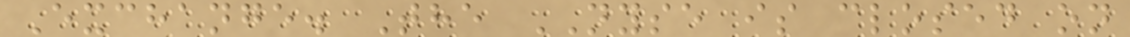Exchange. The NYSE is closed on
